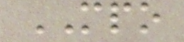MPO
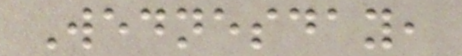Wednesday,
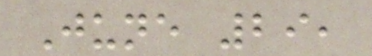June 29,
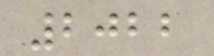2022
